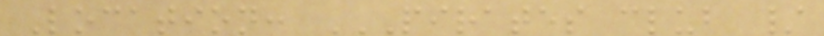Location: PIRATES CLUB /
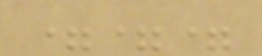===
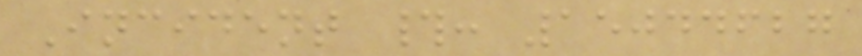Incident #: 15044627
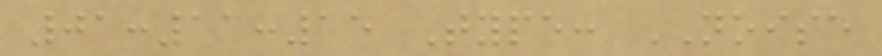01:11:15 Type: NOISE
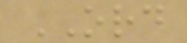ORD
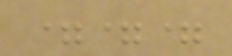===
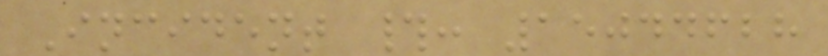Incident #: 15044628
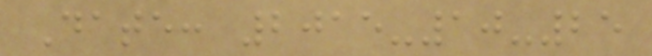Date: 2015-10-25
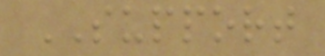SUPPORT
